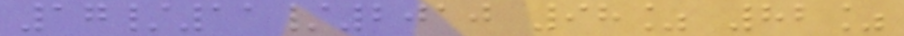17/11/2010 98% 82%
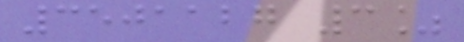3501127 3%
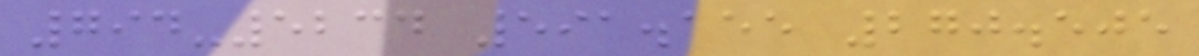794-5234 591.155 270.505
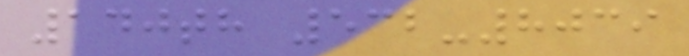140th 532-8039
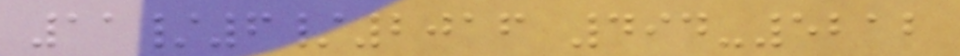11/6/2016 494-5212
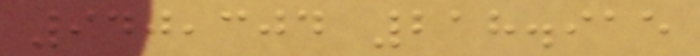940,304 218.915
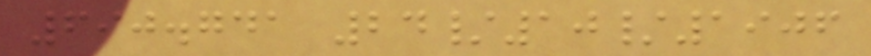690.741 24/10/1906
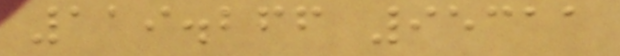119.266 95311
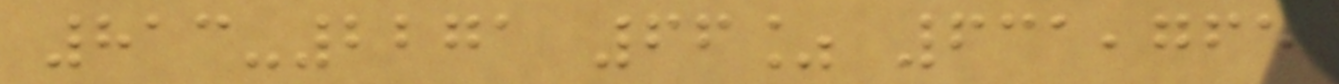813-2271 66% 631,765
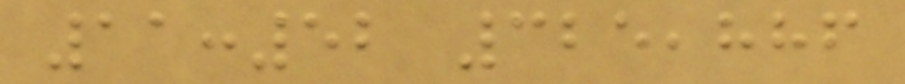11:52 325,886
